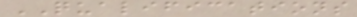QUALIFICATIONS
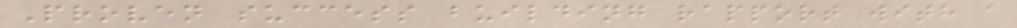Proven success building rapport with a
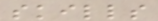skills
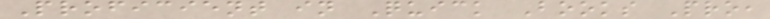Proficient in Quick Books Pro,
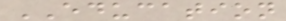EDUCATION
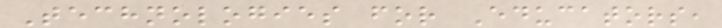Technologies for Educators,
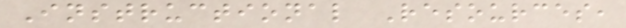Instructional Resources,
